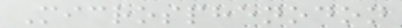Microsphenodon
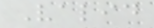Valid
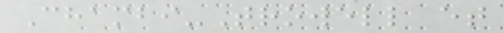Chambi-Trowell et
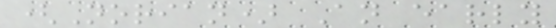(Norian) An early
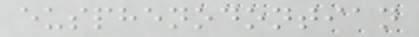eusphenodontian
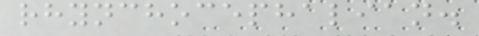rhynchocephalian.
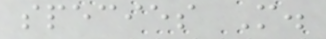species M.
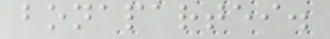bonapartei.
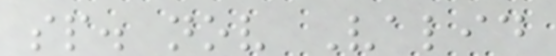sp. nov Valid
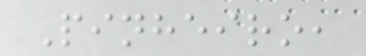Pinheiro,
